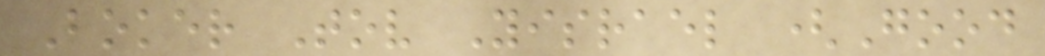Boker Tov Yisrael (Good
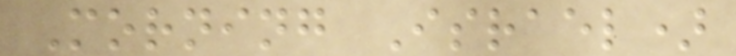Morning Israel)
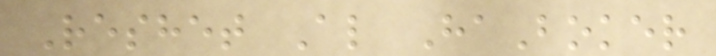Reshet Al HaBoker
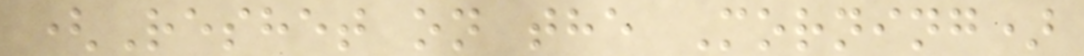(Reshet on the Morning)
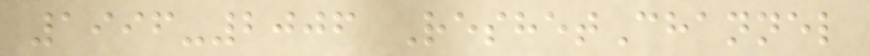1996-2006 ReshetChannel
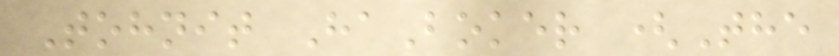Tohnit HaBoker (The
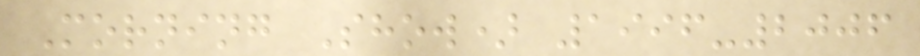Morning Show) 1996-2006
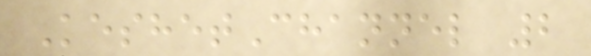KeshetChannel 2
